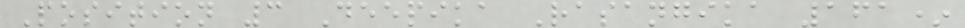Position 3 Deepika Rasangika 161*
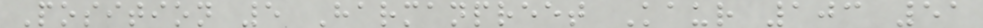Position 5 Harmanpreet Kaur 103 51
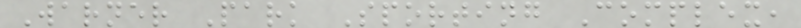Warner Park Sporting Complex,
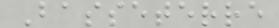Basseterre
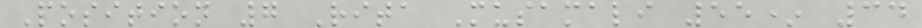Position 7 Rita Musamali 55* 34
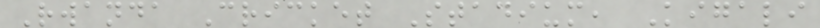Rwanda Cricket Stadium, Kigali
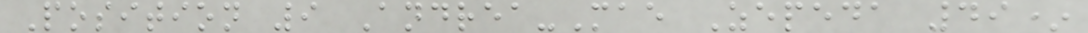Position 9 Andrea-Mae Zepeda 49*
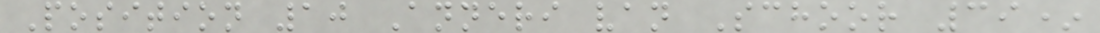Position 10 Anneri van Schoor 39*
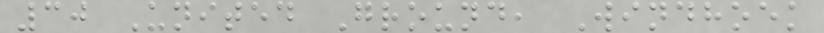30 United Ground, Windhoek
